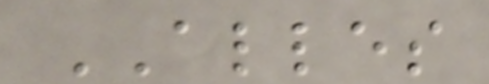ALLES
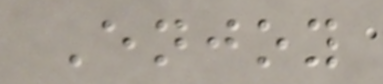Enjoy
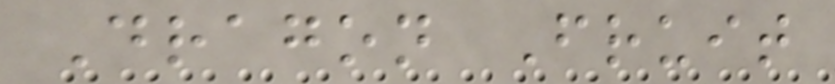Dragon Fruit
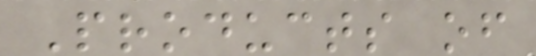Products of
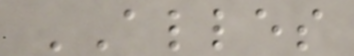ALLES
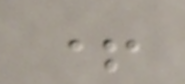+
